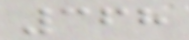368
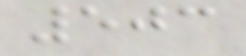503
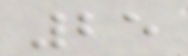25
